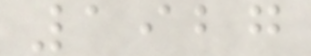1927
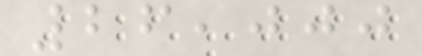26,000
